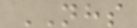NHS
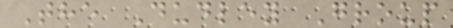The Dudley Group
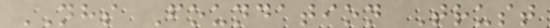NHS Foundation Trust
